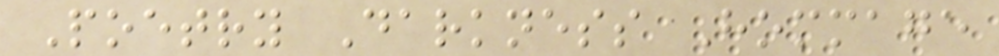Poetry Darkness Hommage
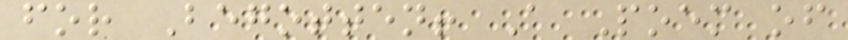for Begotten! A Poem of
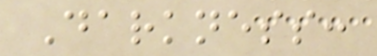Darkness:
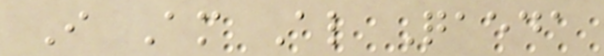I Am Al Qaeda
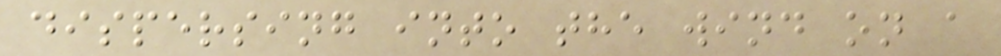dispersing into the wind on a
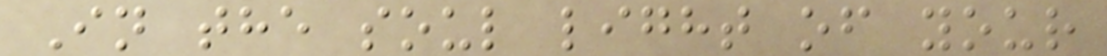In the soul light of your
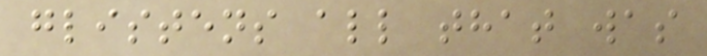glistens all that was
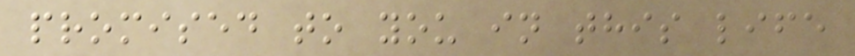promised to you in this life
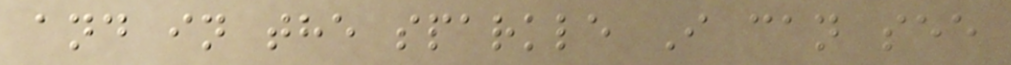and in the sparkle I can see
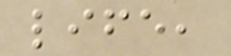life,
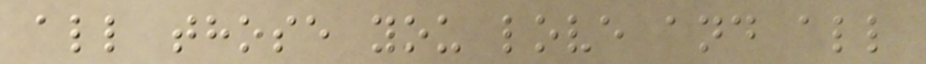all those you love and all
